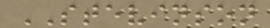STEVINSON
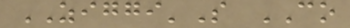ZIGGI'S CO
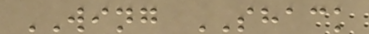WING SHACK
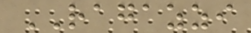RAGAZZI
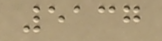5137
